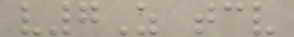v7Z tcv
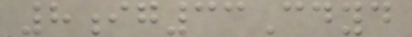8ig33Cdyd
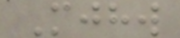Mjhw
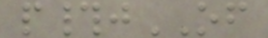p#jOF
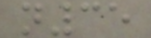n35
